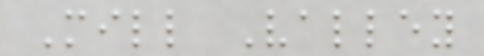Mill Valley
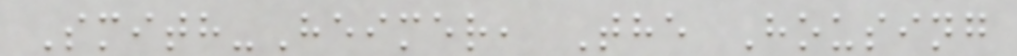Smith-Heimer, The Housing
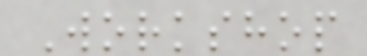Workshop
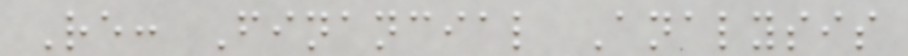Re: Financial Analysis
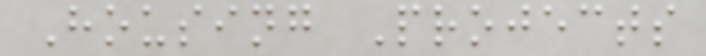Housing Projects
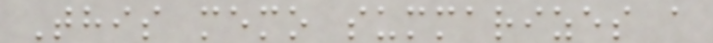This memo summarizes a
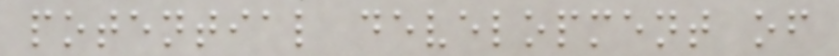potential development of
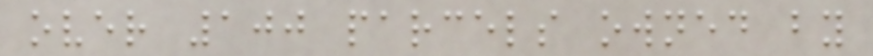over 100 parcels owned by
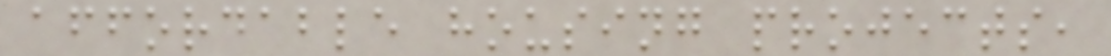affordable housing projects,
